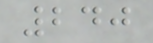240
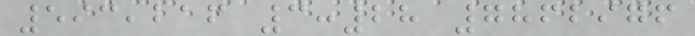593,216 3:28 7862976
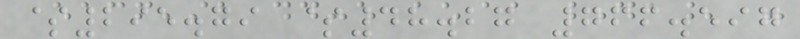$295.79 $48.27 766.597
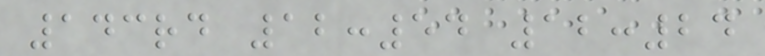143rd 12:54 12:24
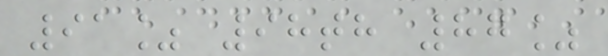91% 98th 87%
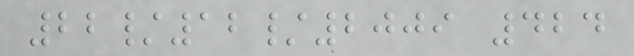22/12/2009 424
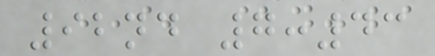92nd 7:43
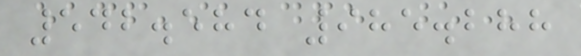542.584 985.288
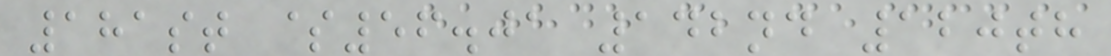181st $56.01 142nd 120th
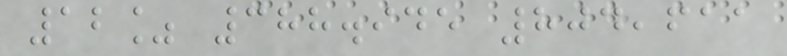12% 388.945 804,611
